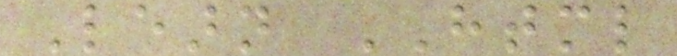Learn HTML
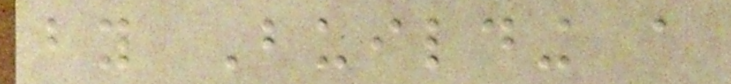by Building a
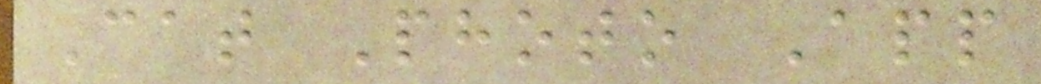Cat Photo App
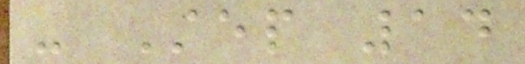- Step 14
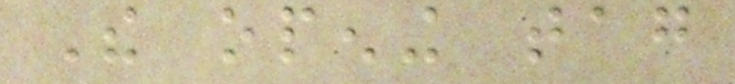The opening tag
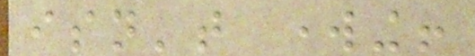isn't working!
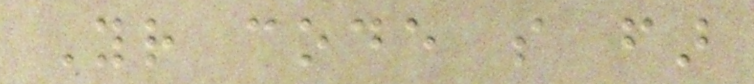Your code so far
